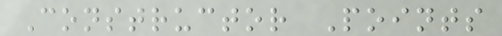Constructor Points
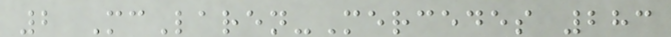2 McLaren-Mercedes 283
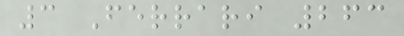3 Ferrari 263
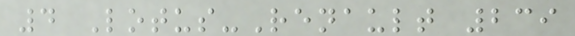4 Lotus-Renault 239
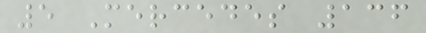5 Mercedes 136
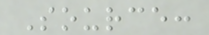Source:
